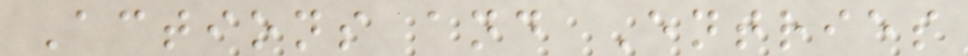Actions and Entries
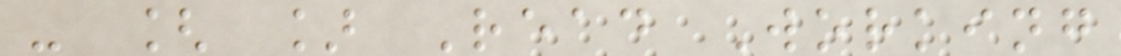- [ ] Read Working
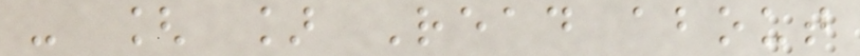- [ ] Read about
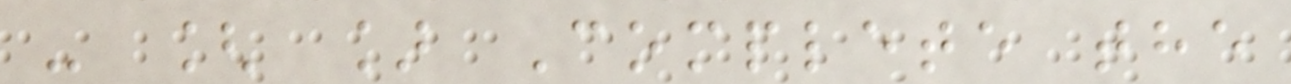- [ ] Complete the
